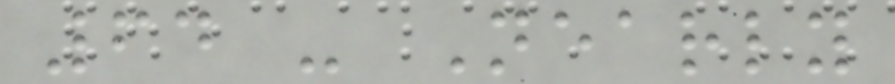64 - Nearly
